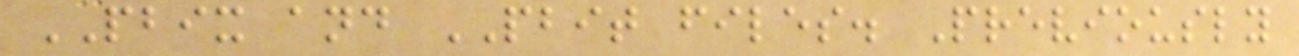PBIX and PBIT files. Previously
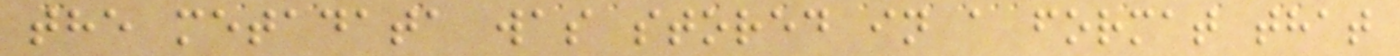the metadata was stored in a format that
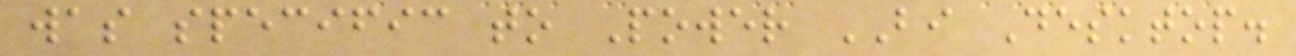was specific to Power BI Desktop.
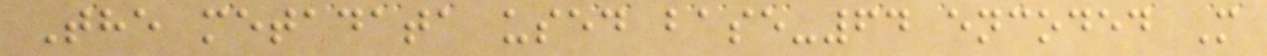The metadata used base-64 encoded M
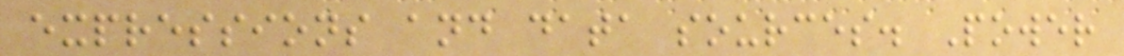expressions and data sources. Power
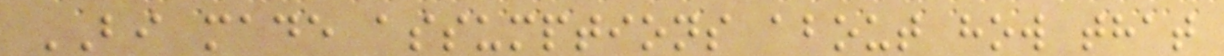BI made assumptions about how that
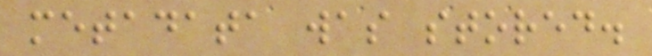metadata was stored.
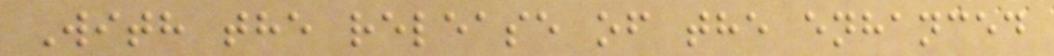With the release of the enhanced
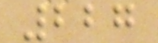227
